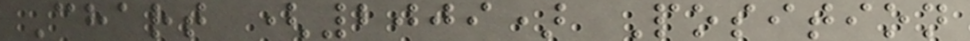Chart (2009) Position
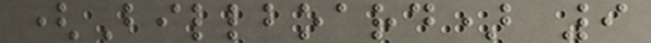(Billboard) 9
